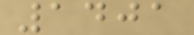1401
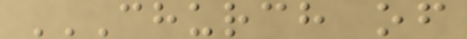CHURCH OF
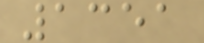1351
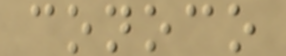conoco
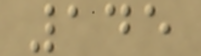145
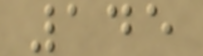145
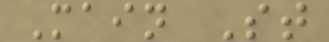Main St
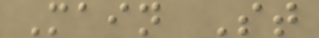Main St
